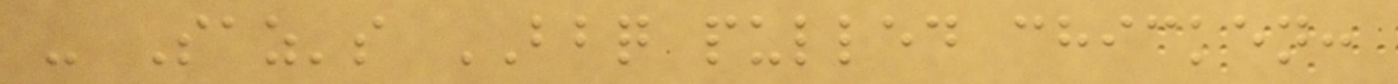- Saz's BBQ pulled chicken:
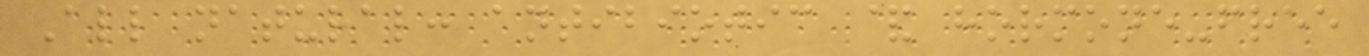All natural: antibiotic & hormone-free
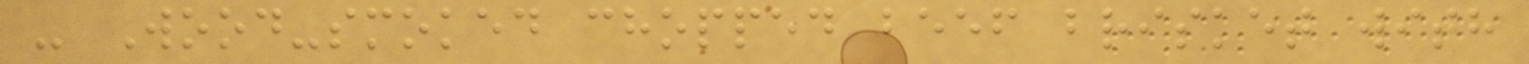- Wood-smoked chopped beef brisket with
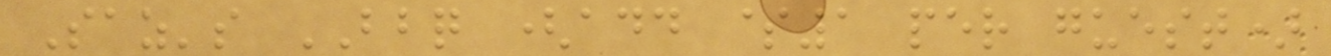Saz's BBQ (add $1 per guest)
